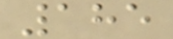185
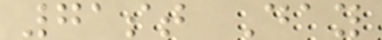71st Day
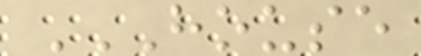HOUSE
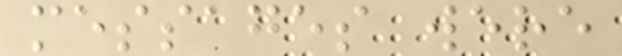messages were
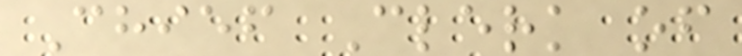Chief Clerk of
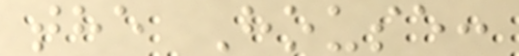the House:
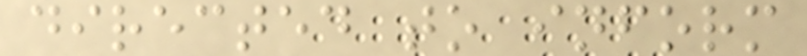directed to inform
